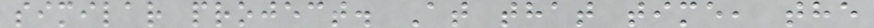similar project. At that time, the
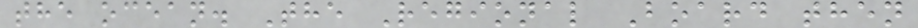the ocean. The Regional Board then
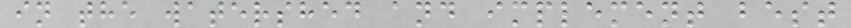in the watershed and implement best
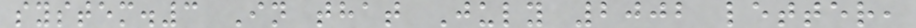system.3 In that July 2002 letter,
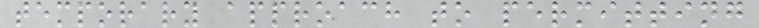temporary approach to permitting
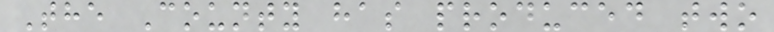The County has produced two
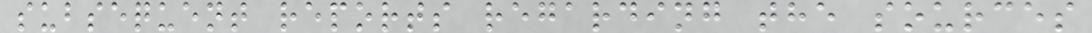subsequent reports regarding the sources
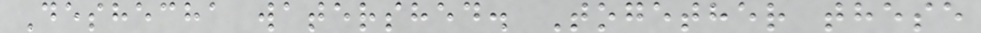Deshecha watershed. Together these
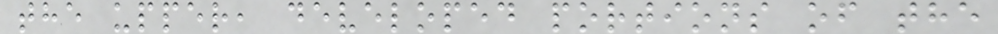the upper, developed portions of the
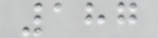187
